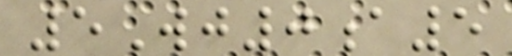5Wj0a5
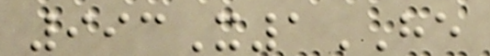993X1HE
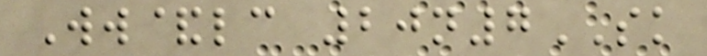Ww&lc 20n7SK
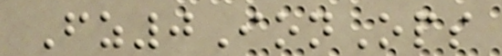Fz0IonOps
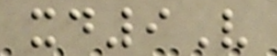xd9V
